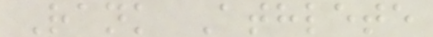Rank Athlete
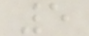5
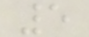5
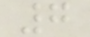7
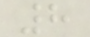8
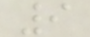9
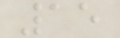15
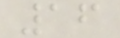16
